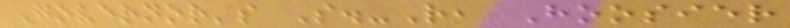Governor's S.-R, Hoosier
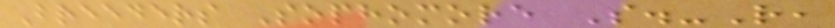Breeders Sophomore S.-R,
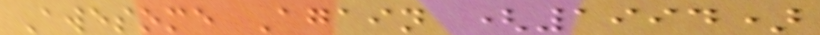Awesome Again (1994)
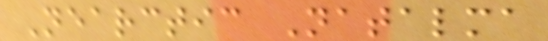Nearctic Natalma
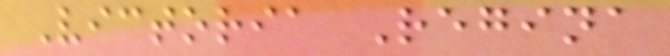Victoria Regina
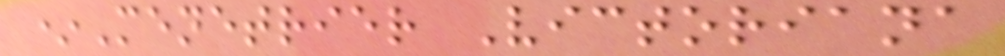*Menetrier Victoriana
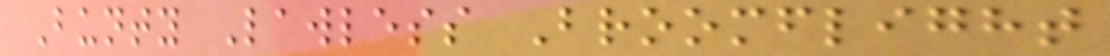Bunty Lawless Broomflight
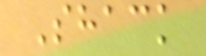Shack
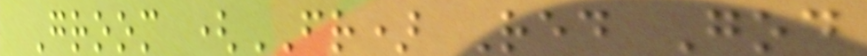Groom (FR) Red God
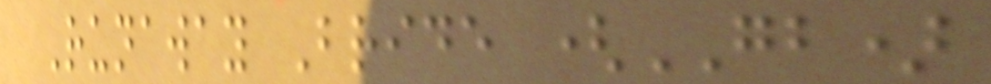Runaway Bride (GB)
